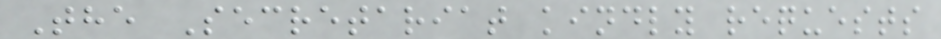The Secretariat kindly requests
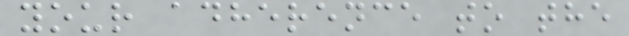your adherence to the
